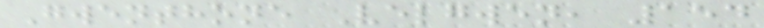Gwenthone Velgwen, 154
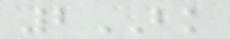2BK
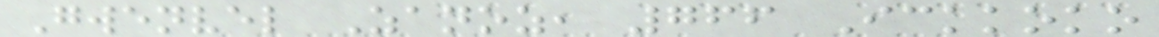Gwenvel Zanoz, 766 Ickkoko
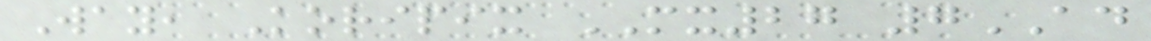Way, Koripix MX27 7AD
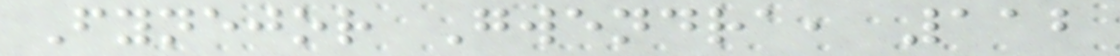Fynejor Gwendra, 112
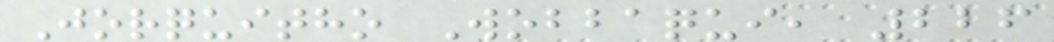Jorquitho Wobbaqui, 226
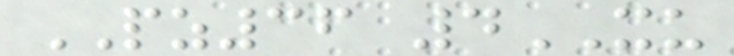PZ36 4XU
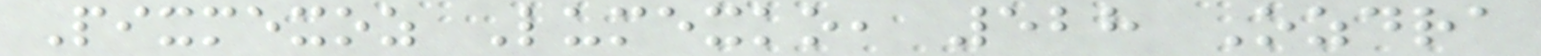Pixmexoz Lumexko, 528 Ozdra
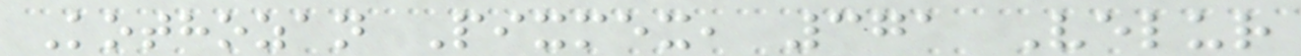Kothozan Pixmex, 371 Velur
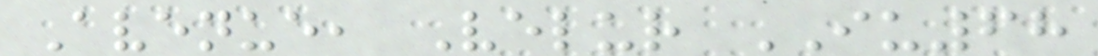Avenue, Velur IU68
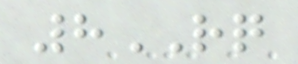8RQ
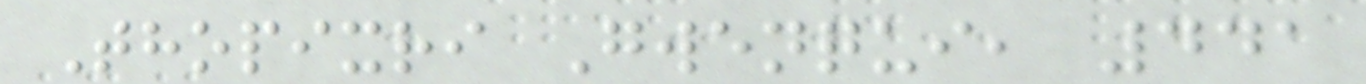Thopixri Gwenqui, 441
